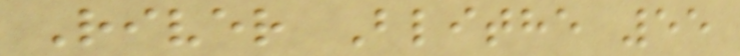River Blithe 55
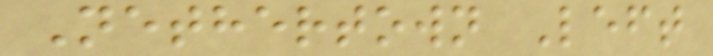Nethertown Left
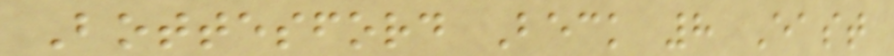Bottesford Beck 8 East
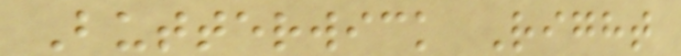Butterwick Right
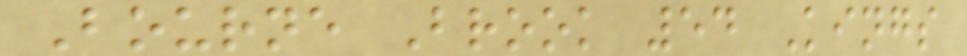Bourne Brook 54 Kings
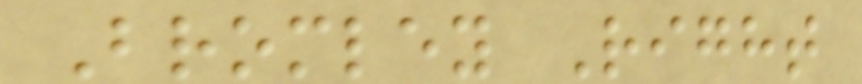Bromley Right
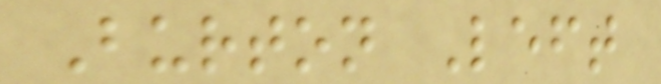Burton Left
